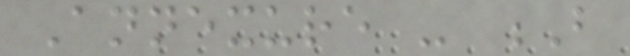Annexure - B
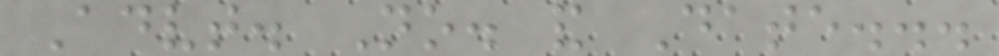Advt. No. and Date...
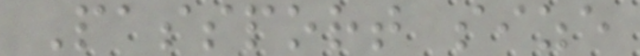Passport size
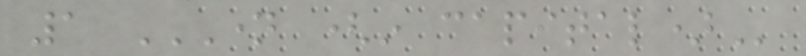1 NAME (IN CAPITAL)
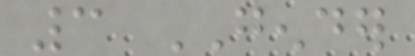3 GENDER
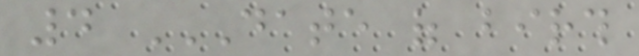4 DATE OF BIRTH
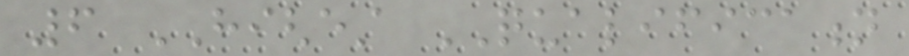6 HIGHEST QUALIFICATION
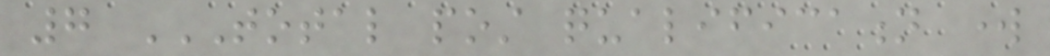7 TOTAL POST QUALIFICATION WORK
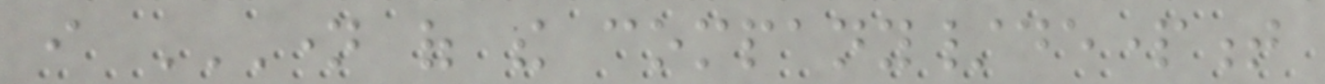i NAME OF THE COMPANY/DEPARTMENT
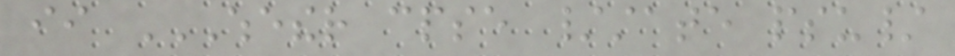ii WHETHER CPSE /STATE PSU/
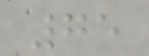75
